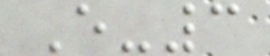E-3
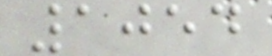1054
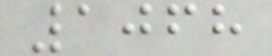1068
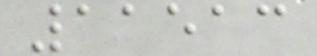11513
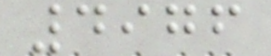4976
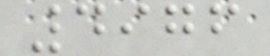4976
